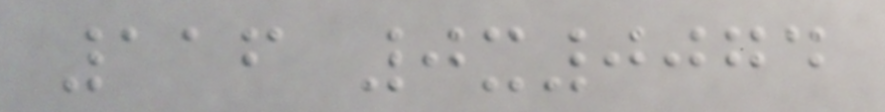116 0x0074
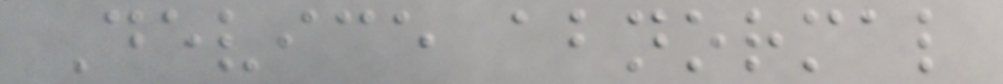Device abnormal
